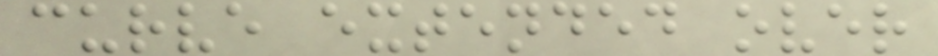curve extended over
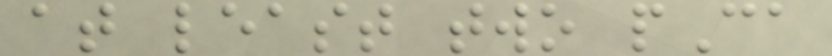at least two pCa
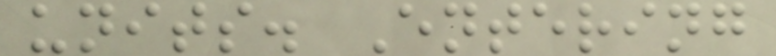units. Entering
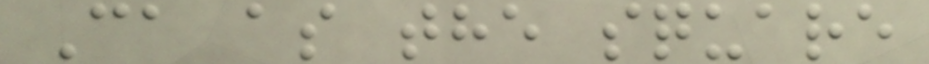Ca as the square
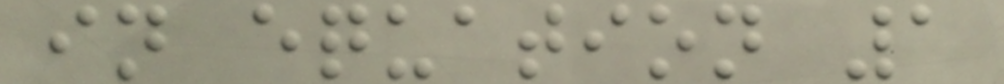in equation 1
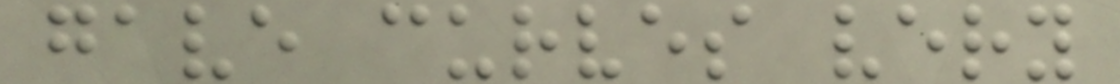gave curves very
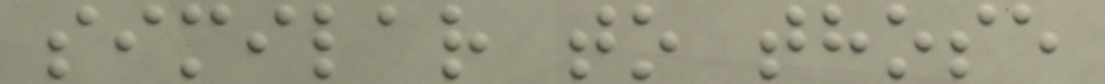similar to those
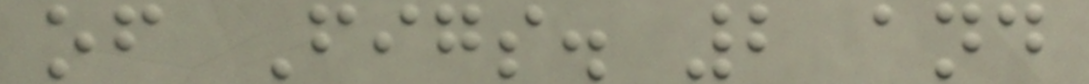of Figs. 2 and
